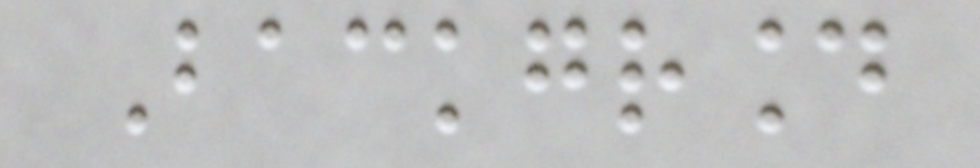Background
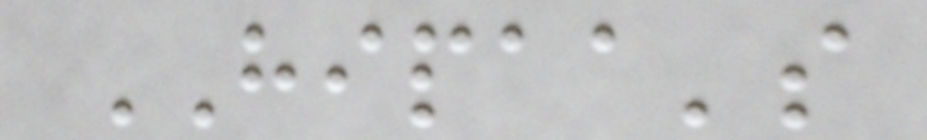HIPAA's
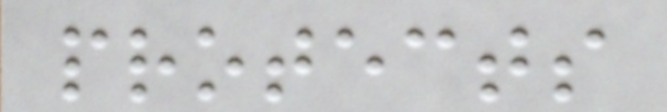protects
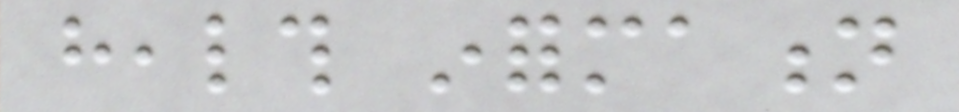health information
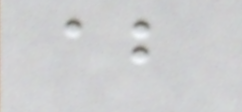about
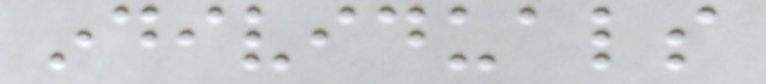individuals
